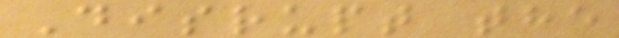Disrupt the
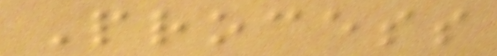Process
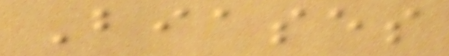Biases
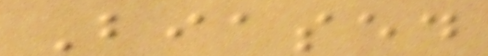Biased
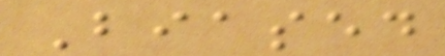Biased
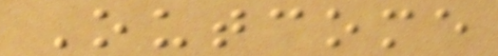Outcome
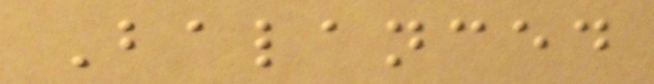Balanced
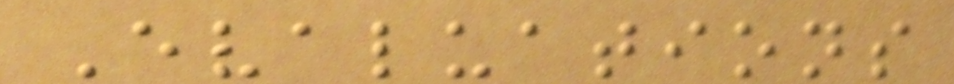Evaluations
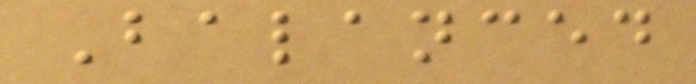Balanced
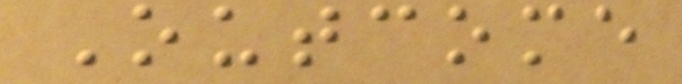Outcome
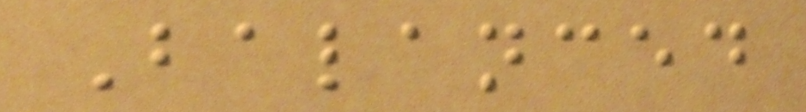Balanced
